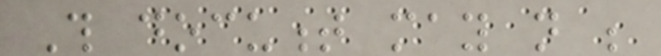This document may not be
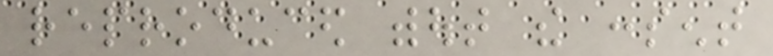reproduced without the consent
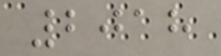2018
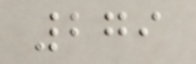279
